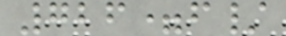726=f/
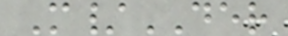M/DER
